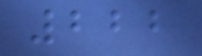222
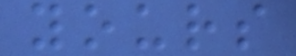yours
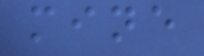mine
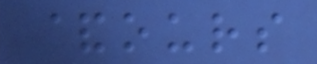&ours
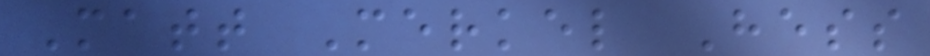Matt Merkel Hess
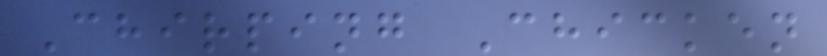Chirping Chicken
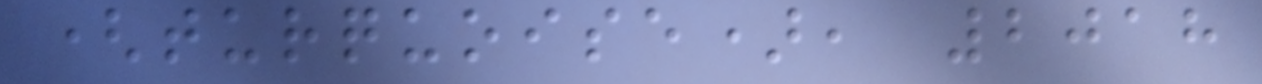(turquoise), 2018
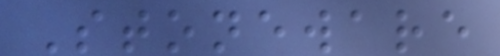Stoneware
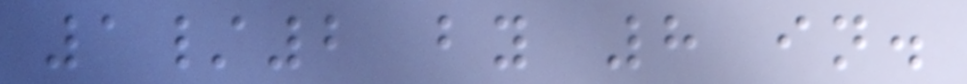1/2 by 8 in.
